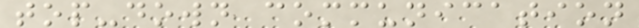top-down communication
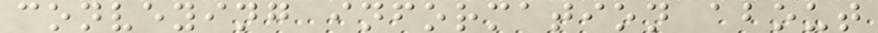conveying information about
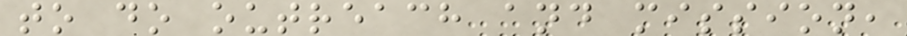to do outreach and mission,
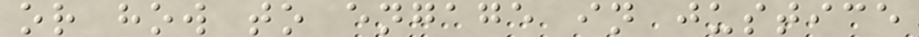or how to engage in justice
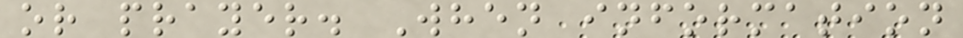or prayer. When information
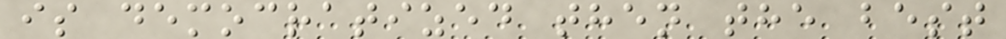is democratized then the best
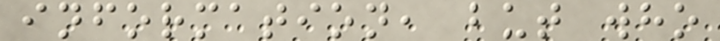information, but who
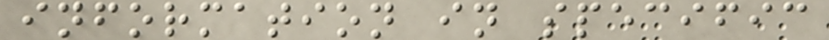information in specific
